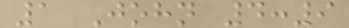1 John 4:9
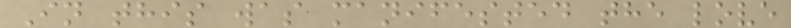In this was manifested the love
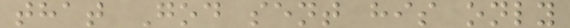that God sent his only
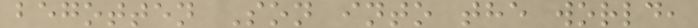begotten Son into the world,
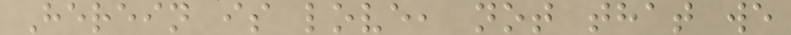Herein is love, not that we
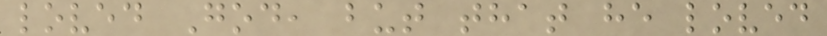loved God, but that he loved
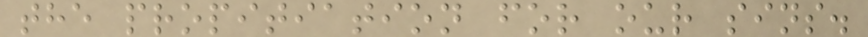the propitiation for our sins.
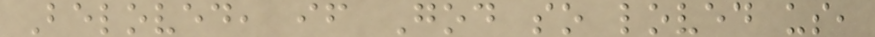Beloved, if God so loved us,
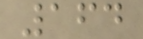164
